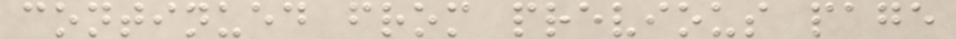continued from previous page
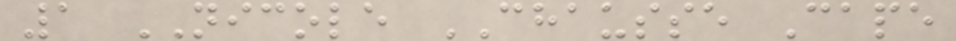1 NICOLE CHAUSSE Cape
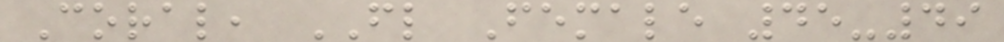Coral, FL Female 45-49
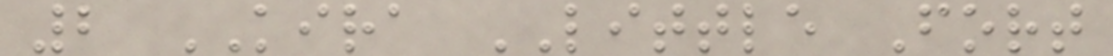2 KIRA LITTLE Fort
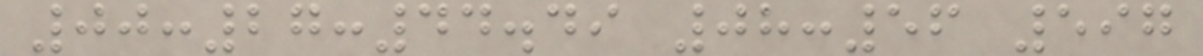00:27:44.49 08:56 597
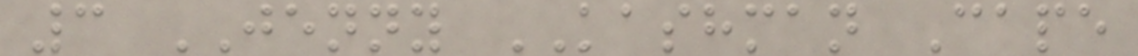3 JENNY KASHMAN Cape
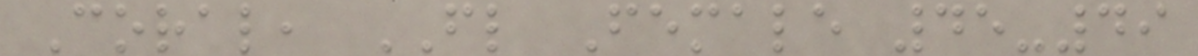Coral, FL Female 45-49
